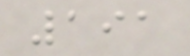191
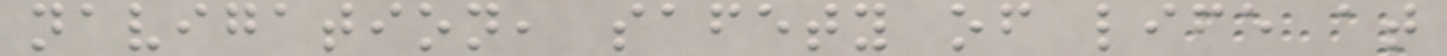navigation, safety of life at
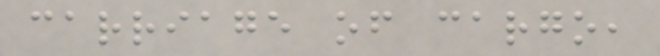carriage of cargo,
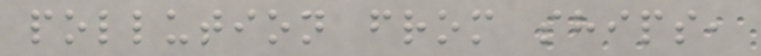pollution from ships,
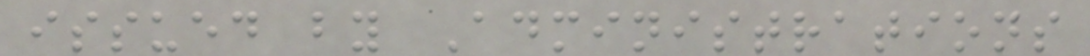issued by Administrations
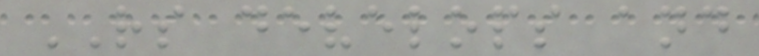RS develops and
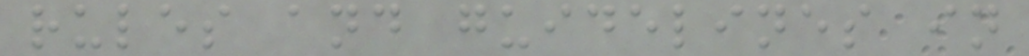rules and guidelines in
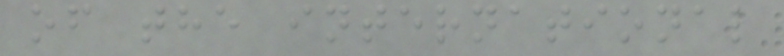of the international
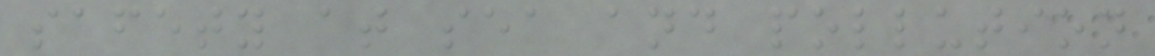safety at sea and pollution
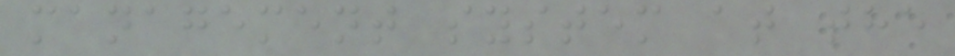management system at the
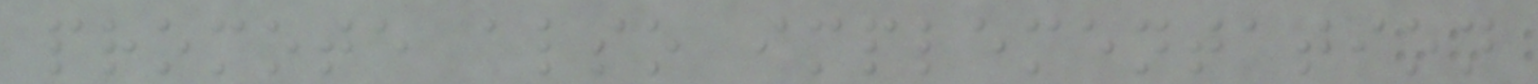promote also implementation
